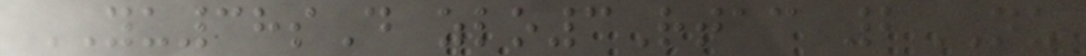YU38sD zlo3Rtac 2NU
